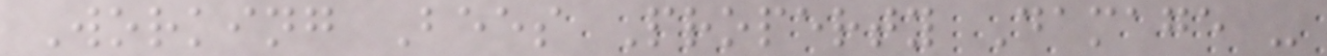Working Bees Property Damage -
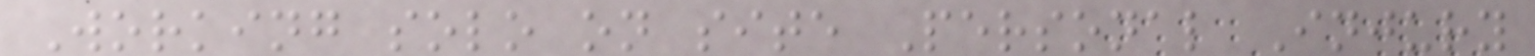Working solo on site Personal Injury
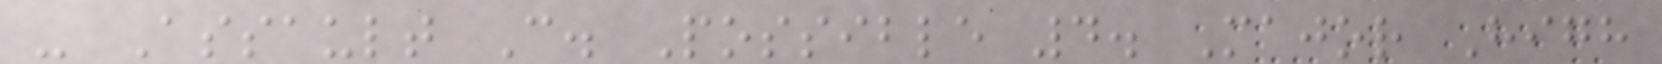- Assault C. Possible 4. Major High
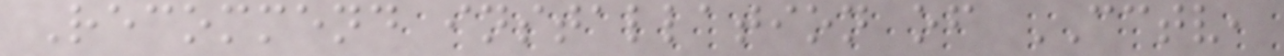Recommend installation of CCTV,
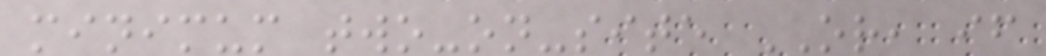minimum two-on-site OR, if
